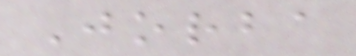Jorba
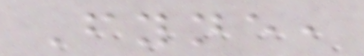Fyne,
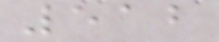512
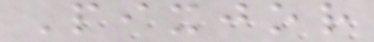Pixjor
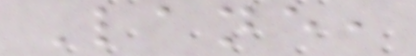Lane,
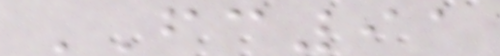FC91
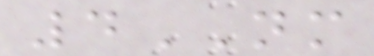4NM
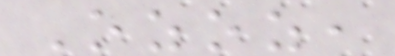Ozoz,
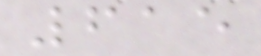615
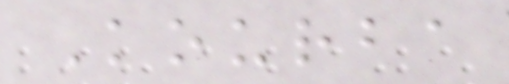Kourba
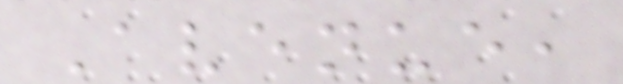Avenue,
